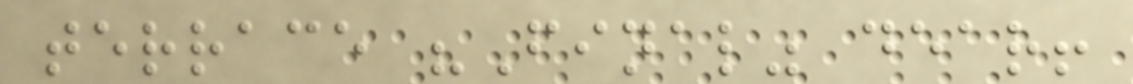terrace "Final" dear!
